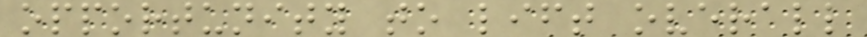opportunity to lift overall
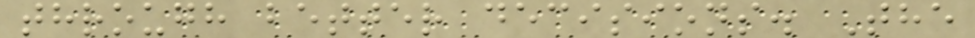through better decisions. The
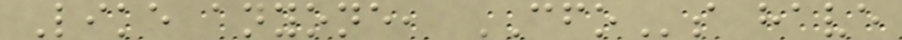Like anyone, CFOs have
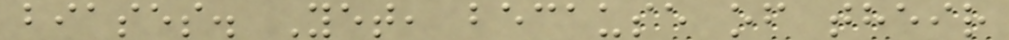biases. Yet, because of their
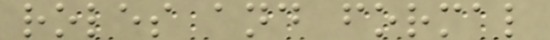roles and formal
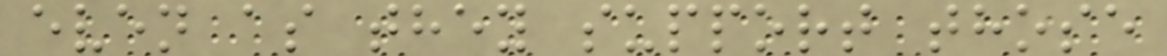even as they support those
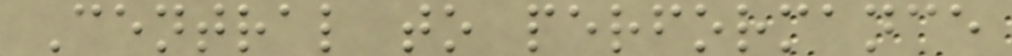Central to performance
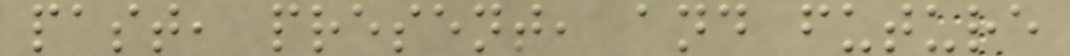past, present, and future
